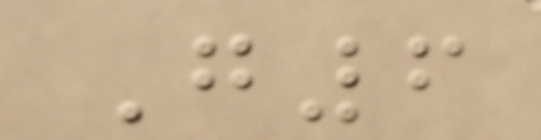G6
